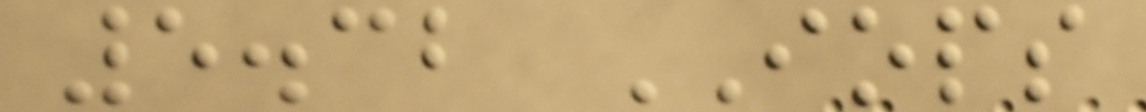5.32 IOPS
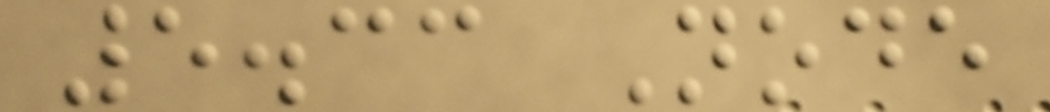5.33 Node
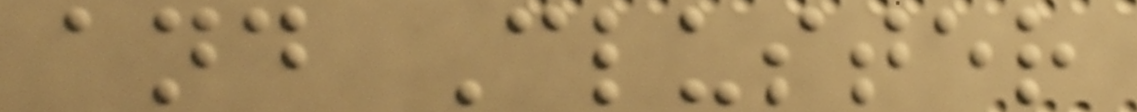and Cluster
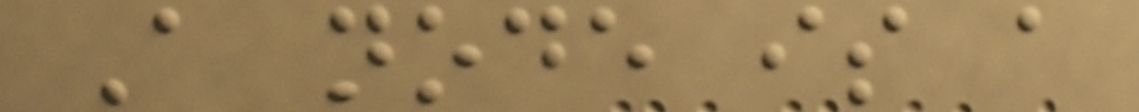A node is a
